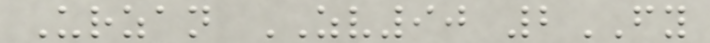Urzan ZV90 2FY
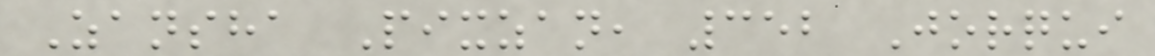Zansha Pixzan, 352 Jorqui
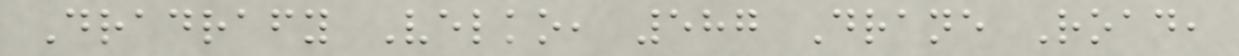Dradrafy Velko, 587 Drane Road,
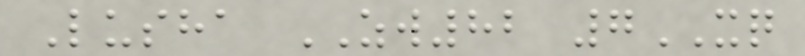Lusha ZW82 7XQ
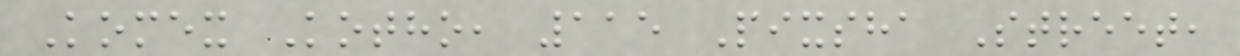Komex Kotho, 115 Pixsha Street,
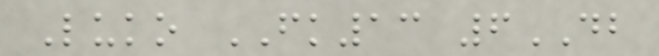Luko FK13 6DB
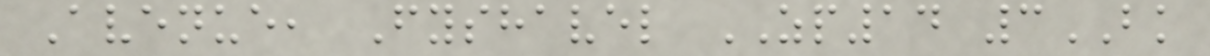Avenue, Fyshavel ZP14 3BK
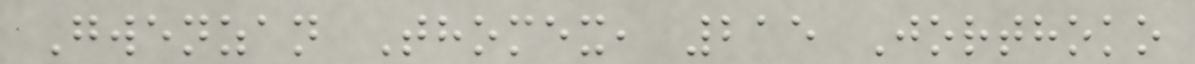Gwenzan Thomex, 215 Jorthoko
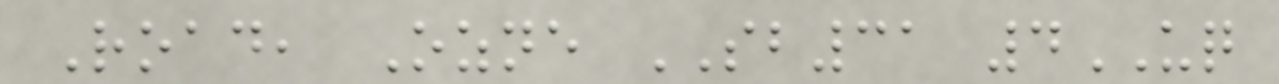Road, Ozne SB31 4UQ
